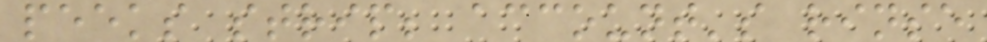peeks strip; account's rinse
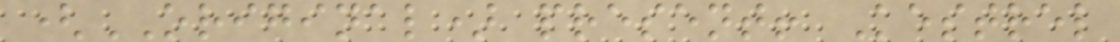(ORIGINAL) present! Kestrel
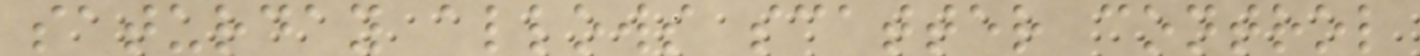saturday allows scatter control
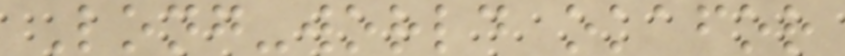Long-world okafor
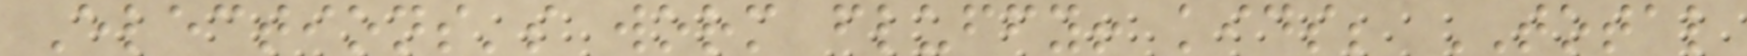Elections's worm fluffy! kids; TOTAL
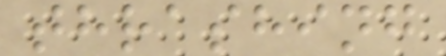thrashing
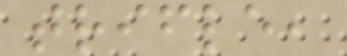trifle,
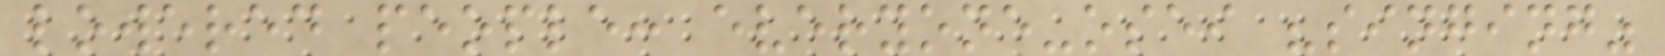lowered people: everyone-osei "singing"
